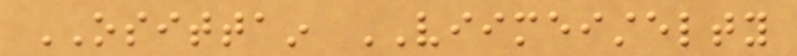OSITTAIN VIIMEISTELTY
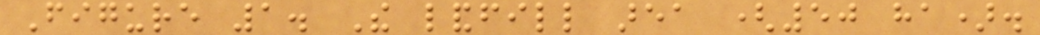Figure 1. The landfill area (50 ha).
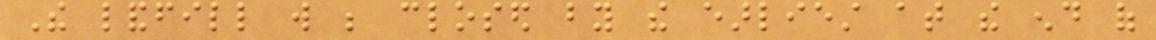The landfill will be closed by the earliest at the end of
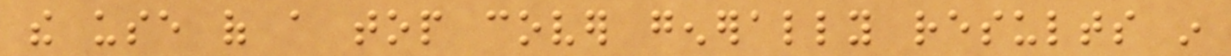the use of a top cover generally results in
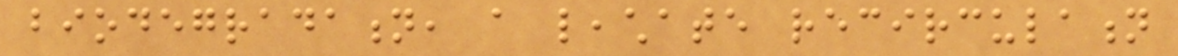biodegradation, a leachate recirculation
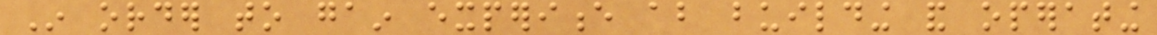In order to gain experience about building and operating
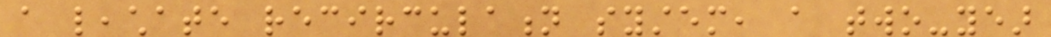a leachate recirculation system, a two-year
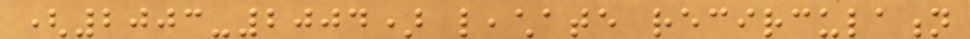(2003-2004) leachate recirculation
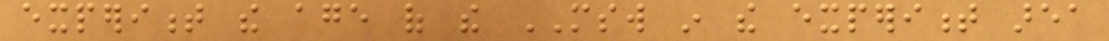experiment the age of the MSW in the experiment area
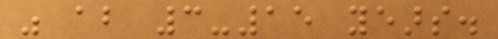was about 3-15 years.
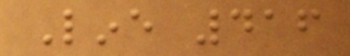Line 416
